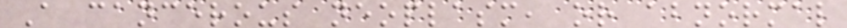A cancerous neoplasm, or abnormal
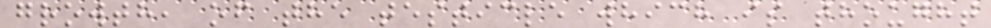growth, of the testicle which is thought
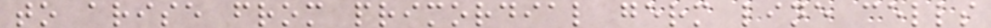to arise from primordial germ line cells
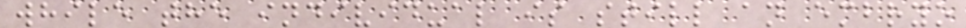while the individual is still an embryo
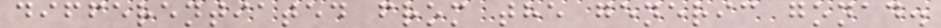differentiated from the generic gonad.
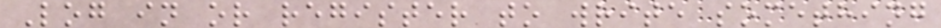Log in or register to write something
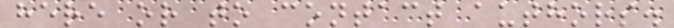here or to contact authors.
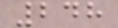248
